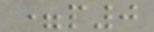=p0
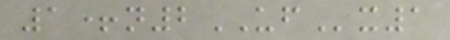1+n2UFx1
